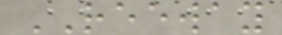REEWAY
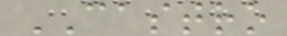CASTRO
